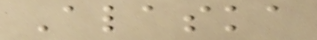Alaska
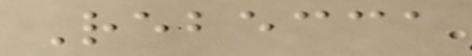Rebecca
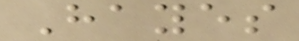Hayes
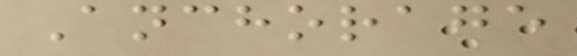Anchorage
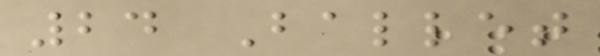24 Ballet
